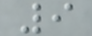9
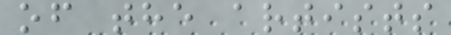of the artists
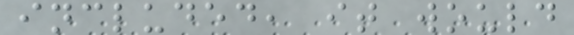included, it would
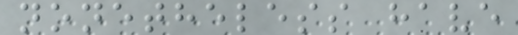nonetheless have
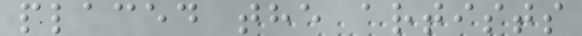placed the artists
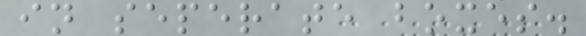in seperate boxes.
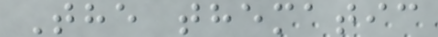The thematic
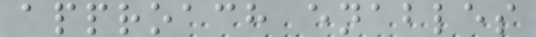approach enables
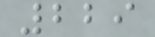229
